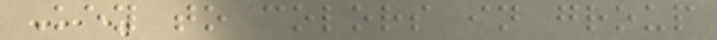Key to colors in group
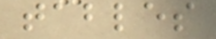tables
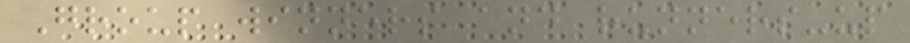Group winners and runners-up
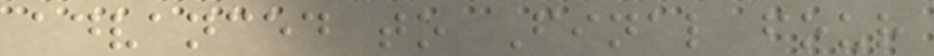advanced to Final four
